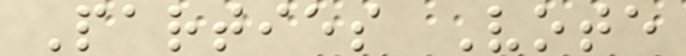Parties Vote
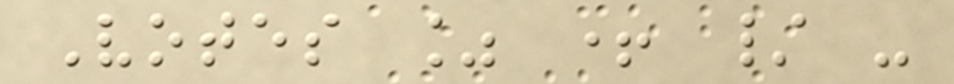Votes % + / -
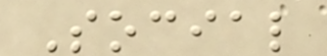Social
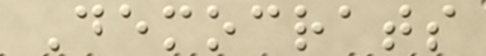Democrats
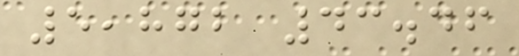5,872 43.46
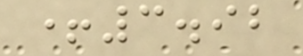+3.92
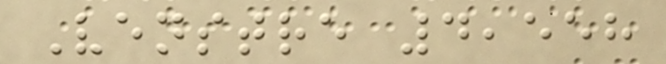Venstre 4,558
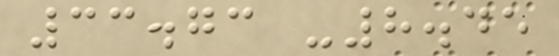33.73 -8.45
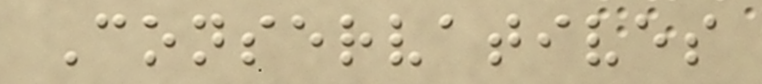Conservatives
